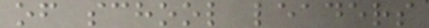of school leaders
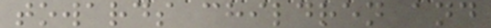towards children and
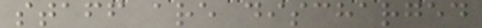staff are discharged
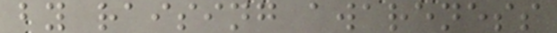by raising awareness
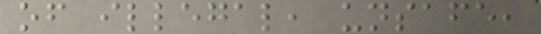of illegal, unsafe,
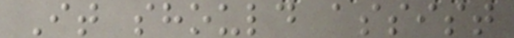It should assist
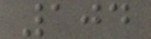104
